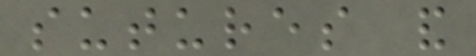sutures and
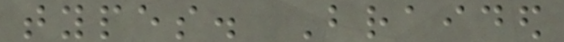types. Braided
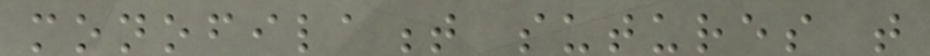monofilament sutures that
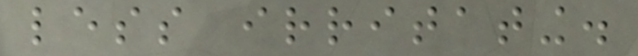less irritating.
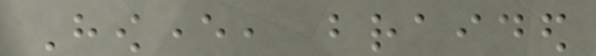However, braided
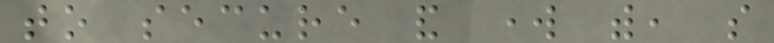to secure and work with, so
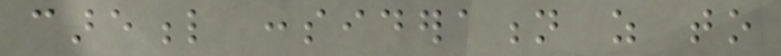careful consideration as to
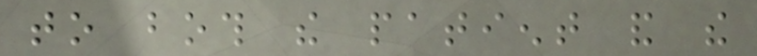to both the patient and the
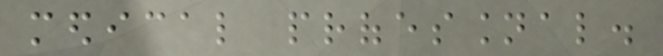medical professional.
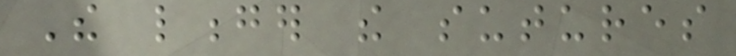The longer the sutures
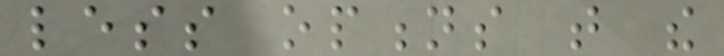less options that the
